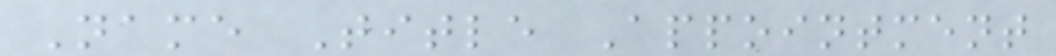Name Title Appointment
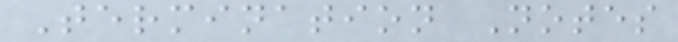Termination Notes
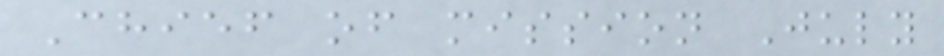Chief of mission July
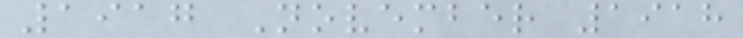1917 November 1918
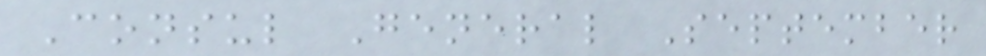Consul General September
